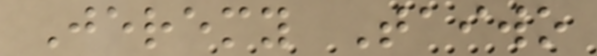Jeremy Taiwo
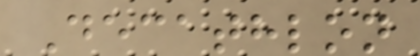Decathlon
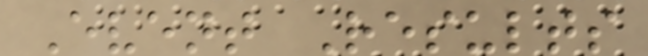Event Results
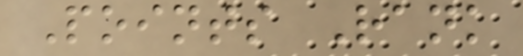Points Rank
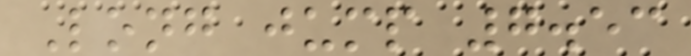Long jump 7.53
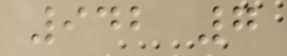942 7
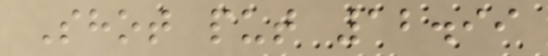Shot put 12.99
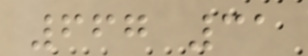667 31
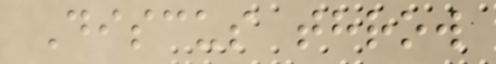Discus throw
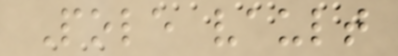Pole vault
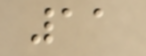11
